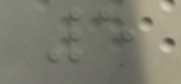5
